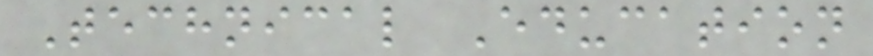Technical Education
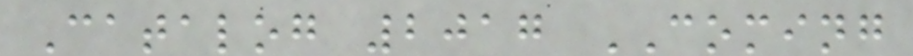Catalog 2017 COMING
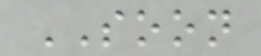SOON
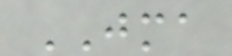JMA
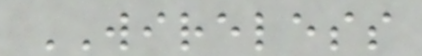WIRELESS
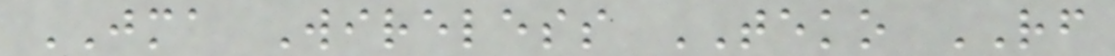JMA Wireless TEKO RF
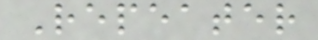Repeater
